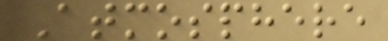Atmosphere
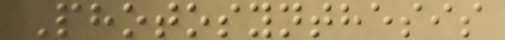Photosynthesis
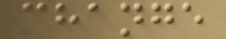change
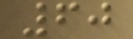60
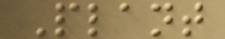Plant
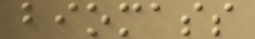biomass
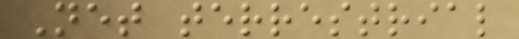Net terrestrial
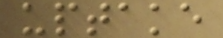uptake
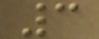3
